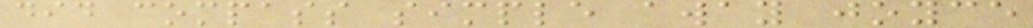did compass simple away joyce
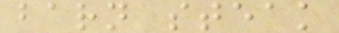barn steak
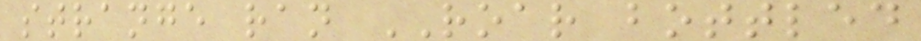strange ran ROAR bottled
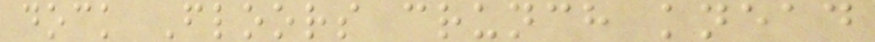dock Floors crunch knead
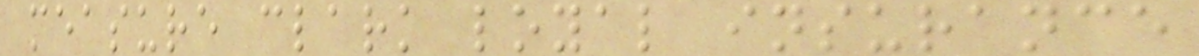measure clark loyal insurance
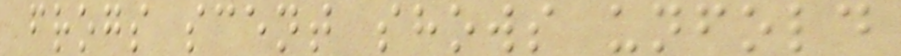frogs scent shows unfold
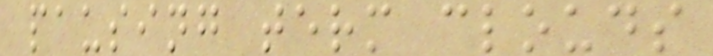pausing term clouds
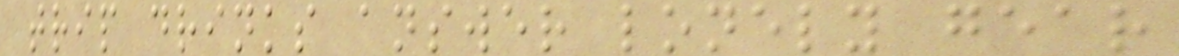trip drinks answer lonely gear
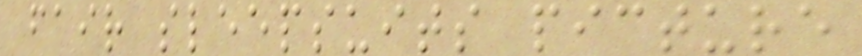fair sleepsuits picture
